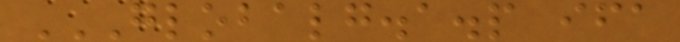GLOBALG.A.P IFA
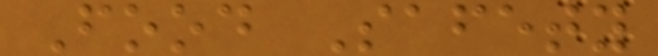Food Safety
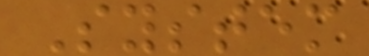System
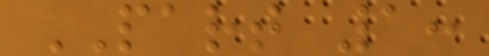PART 1:
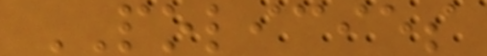POLICIES
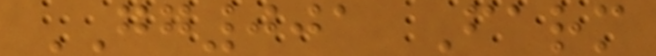GG001 Farm
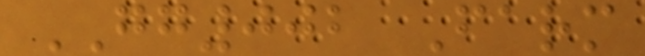GG002 Farm
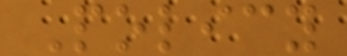Policy
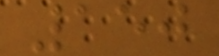150
